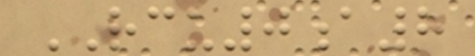RCU0a8
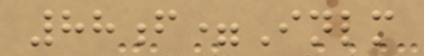88f=Inlm
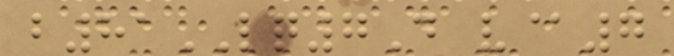b81LQ7D v@7
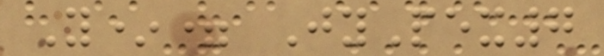Y*= JyPex7
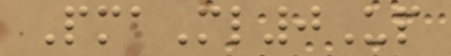PmaMl0Up
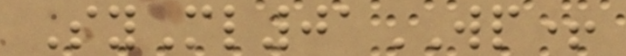SyMl01WP+
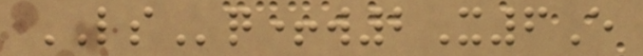LSq+w2X6E
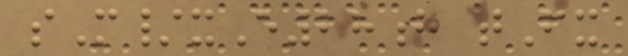sM/xE28h tFx
